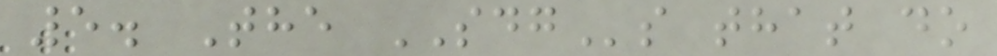5. The SDGs that do
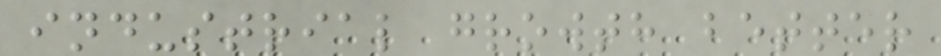industrial growth better
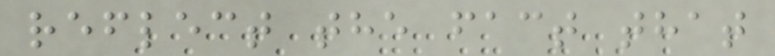reflect the fact that
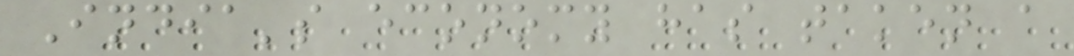India's economy has taken a
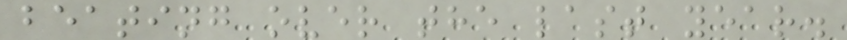beating over the last year.
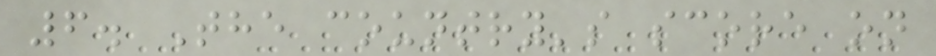6. The country's score on
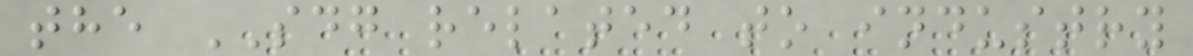the SDG related to industry
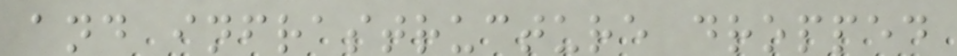and infrastructure dropped
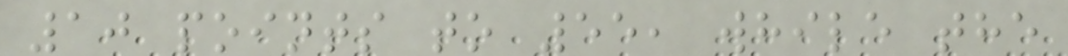10 points to 55, while the
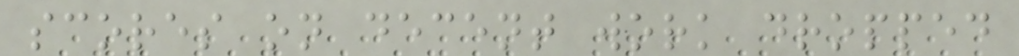scores on decent work dropped
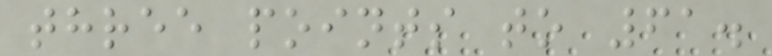three points to 61.
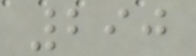290
